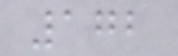172
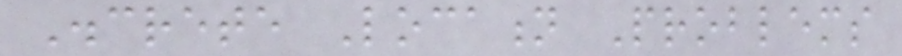Discrete Location Problems
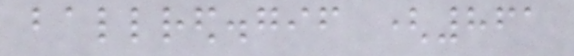ballred.gif (861
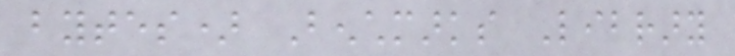bytes) Benchmarks Library
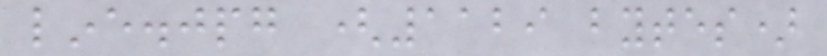line.jpg (1129 bytes)
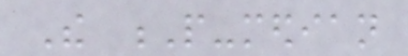The P-median
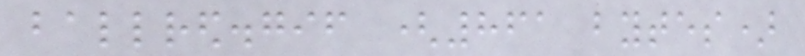ballred.gif (861 bytes)
